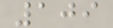109
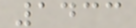1433
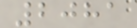2081
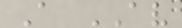A AV
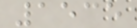1535
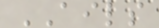AILS
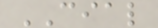CIAL
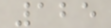125
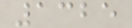1325
